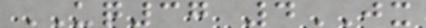UQ37 4JX
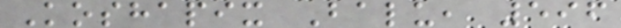Koshapix Balu, 596
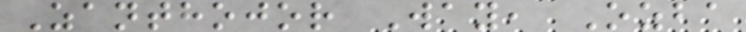Zanthojor Way, Ozba
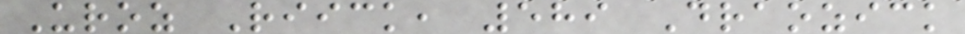Uroz Riick, 589 Draozick
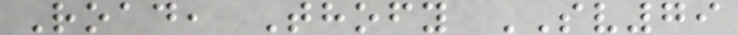Road, Thofy SV79
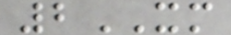2XM
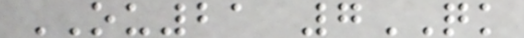OU21 7QK
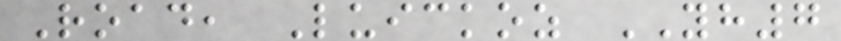Road, Luickoz YH7
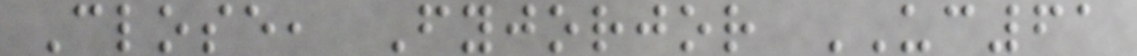Close, Fyjorjor UC61
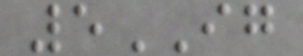5IG
